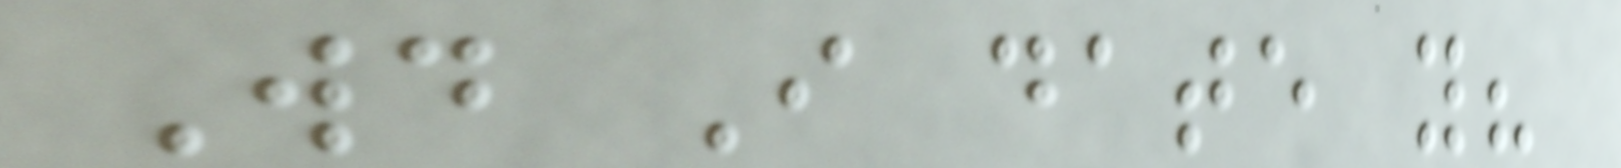Would I date you?
